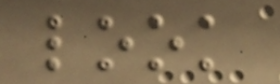look
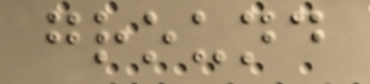ground
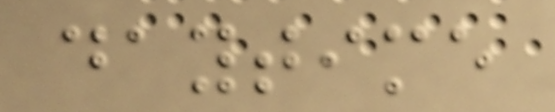daytime
